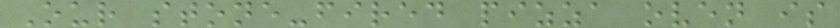Our stone-fired pizza oven is
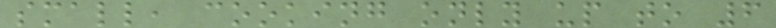small, cooking only up to 6
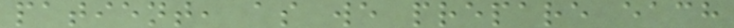patient, as we prepare each
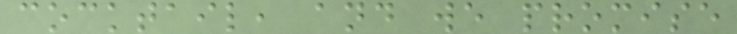cocktail, and we promise
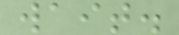wait.
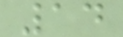14
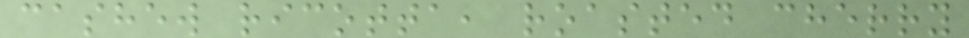cashew ricotta, roasted cherry
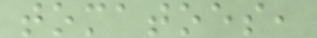tomatoes,
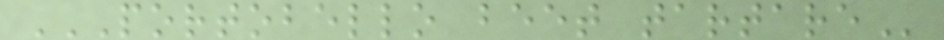PORTOBELLO BEET TARTARE
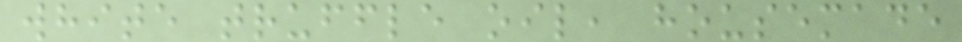white truffle oil, housemade
